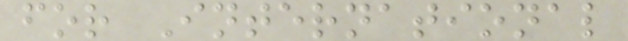for International
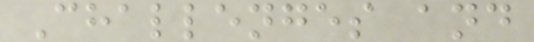Challenges and
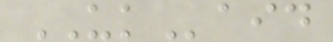UKaid
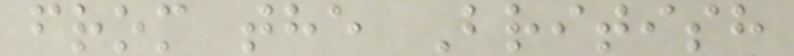from the British
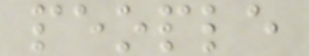people
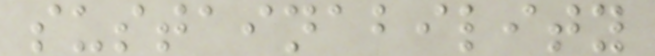sustainability
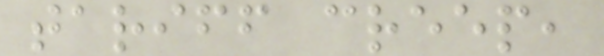tariff creep,
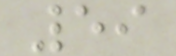59
